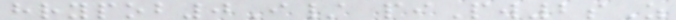hrypob0I/ piPw2sZ
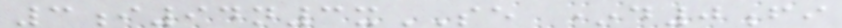3i94n3xSE *d0fi
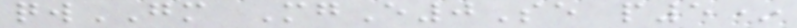qwGM MgE0Se p5*
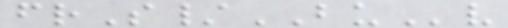frS/BUv
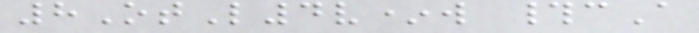8OtL4v*w #cA
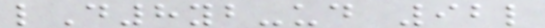lD8yb-ud 92l
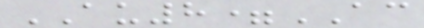AU8=AC
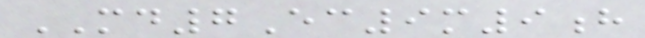MD7Ec9m9h
